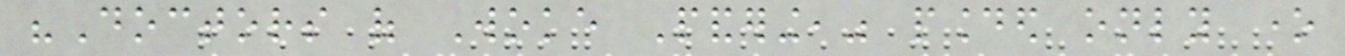"Doctors of Woke Pandering," pounded only one
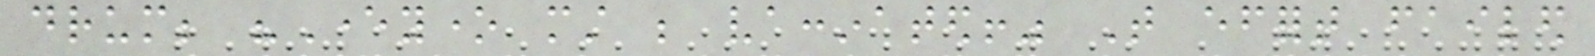drum; "Everyone must be vaccinated!" That effort failed
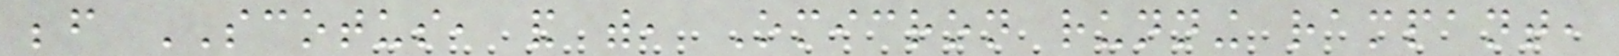before SCOTUS, and with, Omicron running rampant,
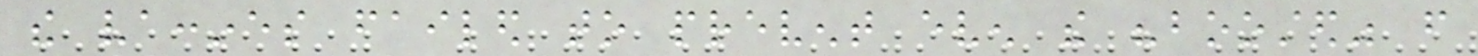the vaccines failed to prevent even the "boosted" from
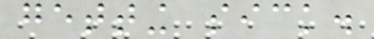getting sick.
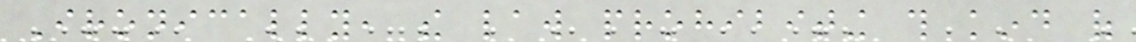Ironically, the law prohibiting this kind of
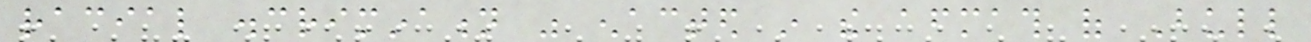racial discrimination was enacted in the aftermath of Bull
